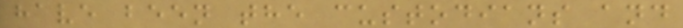have been the custodians and
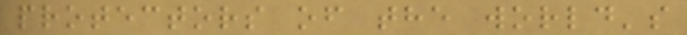protectors of the world's
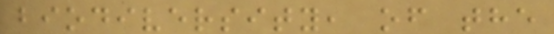biodiversity, of the
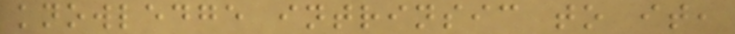knowledge intrinsic to it,
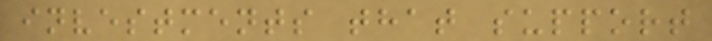investments that support
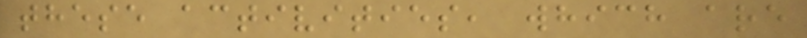these activities, which are
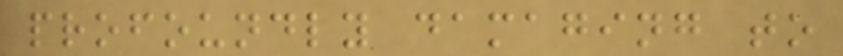profoundly damaging to
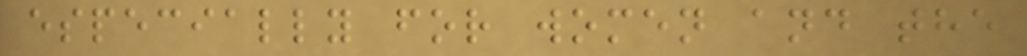especially for women and the
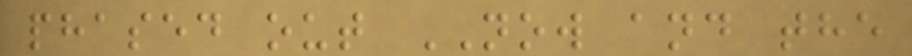phased out NOW and the
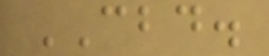CBD.
